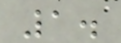1.
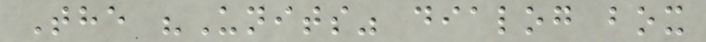The "Units" dialog box
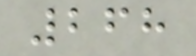268
